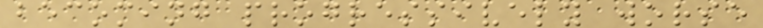becoming progressively worse
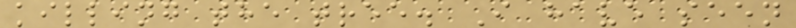killing the tree. I have seen
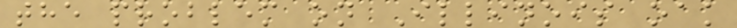the problem on Illinois oak
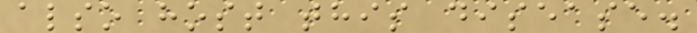also host this disease.
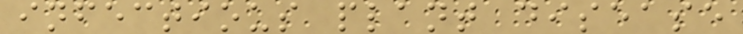infectious plant disease
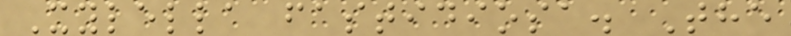Xylella fastidiosa. The
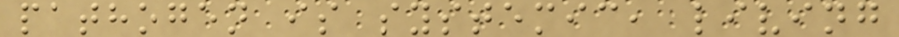pathogen is systemic, living
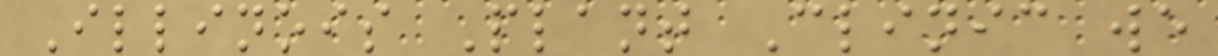Illinois Plant Clinic we
